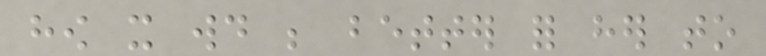how it would be better for her to
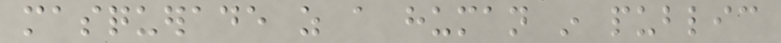masquerade as a human in public
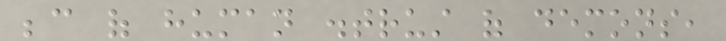because of human distrust of demons,
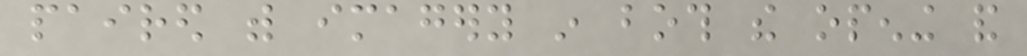paired with imagery in both the opening and
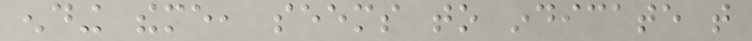ending theme, seems to indicate that
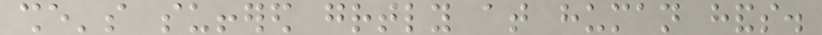she's suffered greatly at human hands.
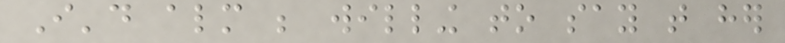I'd almost be willing to say that her
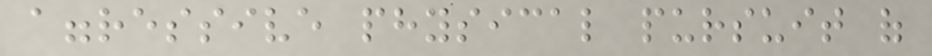aggressive physical pursuit of
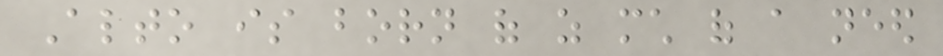Alto is born of as much of a need
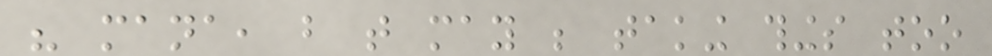his mana, but that may be taking things too
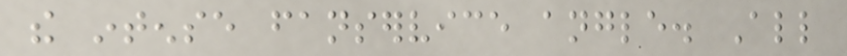the intense fanservice angle. All
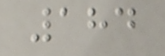184
